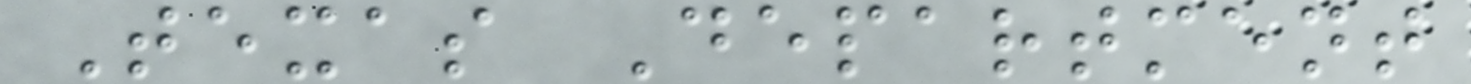Texas Department
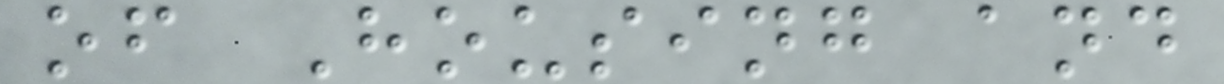of Housing and
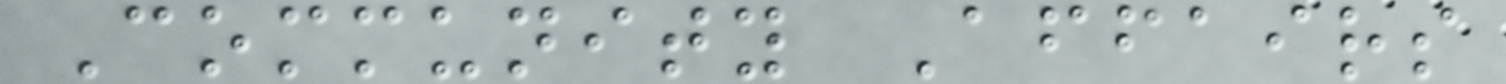Community Affairs
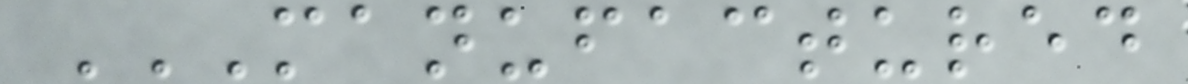MANUFACTURED
